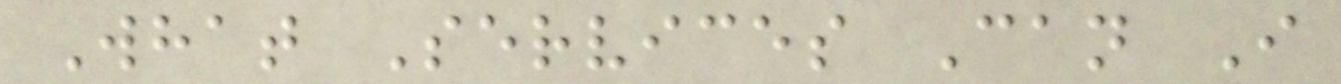What Services Can I
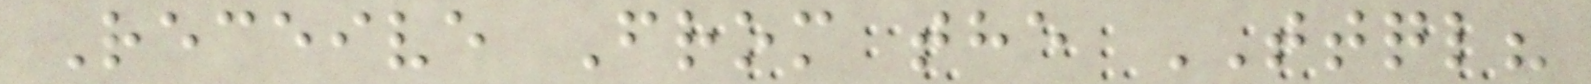Receive From the TTQL?
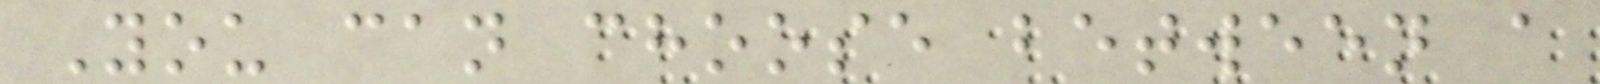You can choose between a
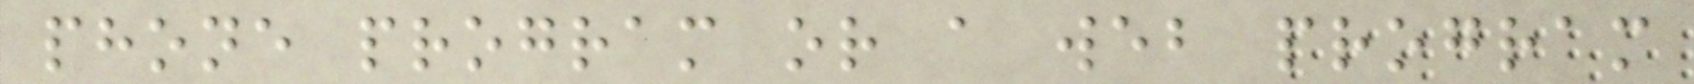phone program or a web program
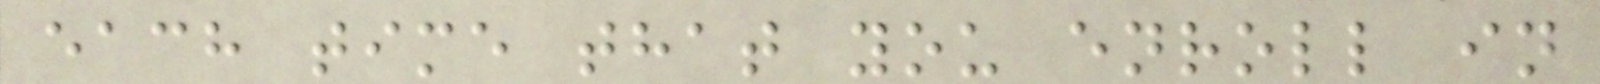each time that you enroll in
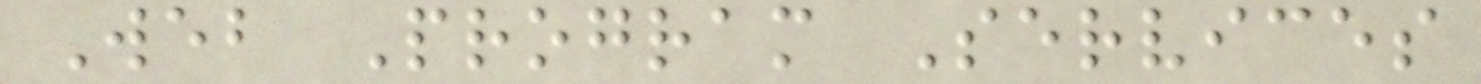Web Program Services
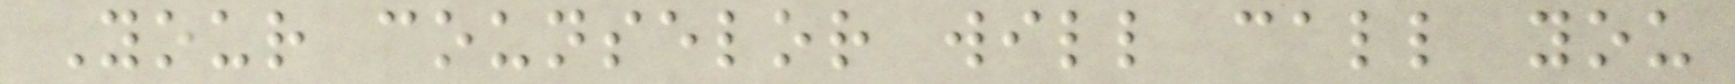Your counselor will call you
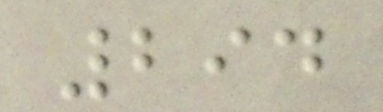294
